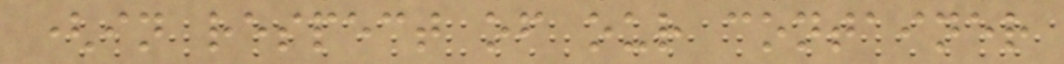(in respect of our container
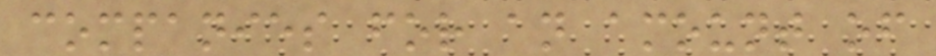companies for an amount of
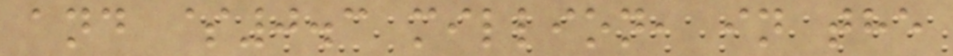and $0.3 million, in the
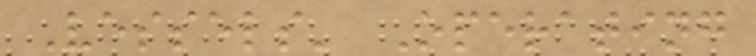Vessels' Operating
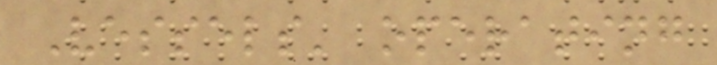Vessels' operating
